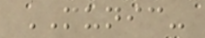MUNIC-
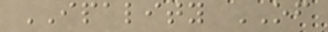IPALITY OF
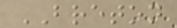BRETON
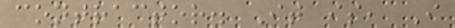contractor. It is, I
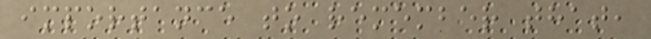importance to remember that,
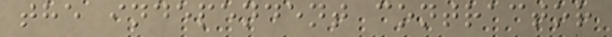the independent contractor
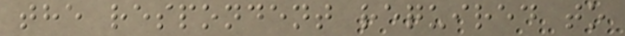the respondent required to
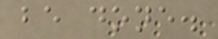be done.
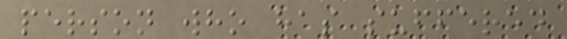person who has suffered
